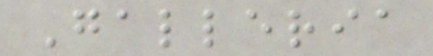Galleria
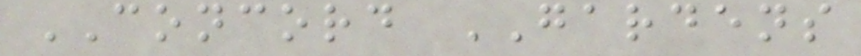CONCORD GARDENS
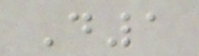D1
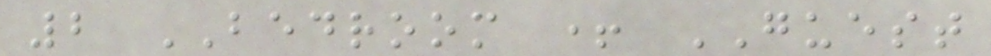2 BEDROOM + GUEST
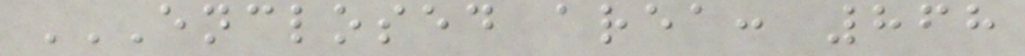ENCLOSED AREA: 868
